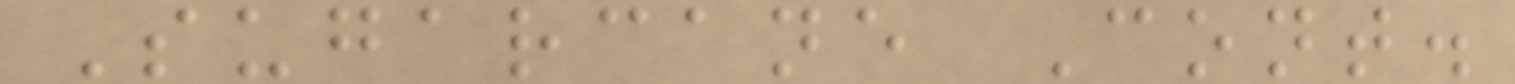Sugarcane Cont.
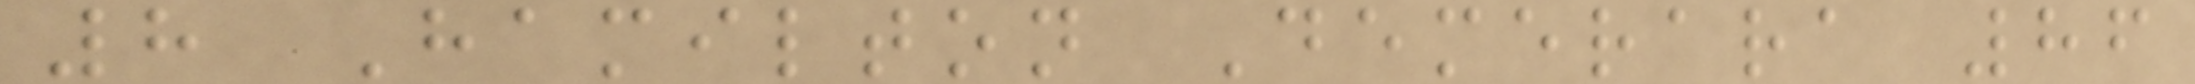8 Hamilton Demerara 86
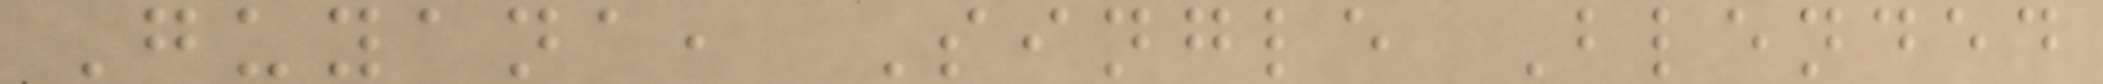Guyana, Single Blended
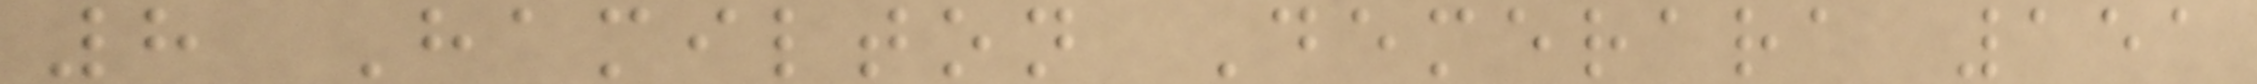8 Hamilton Demerara 151
